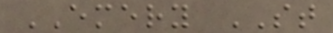EMERY ST
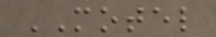MOTEL
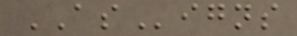ASigns
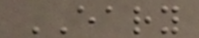EARY
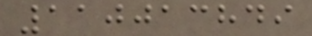110013849
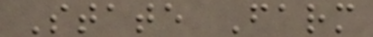State Farm
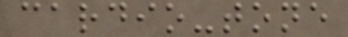cardio-tone
